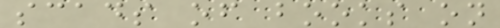scads of books on
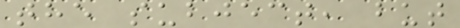the subject, but
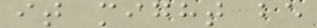it might be
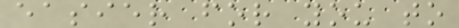easier for you to
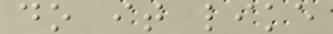do it like
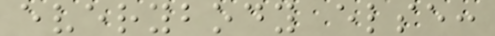everybody else:
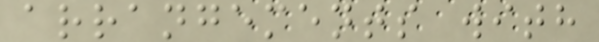arrangements with
